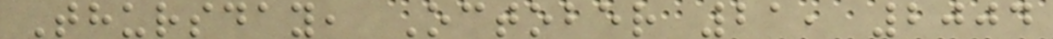Thursday, October 21, 2004
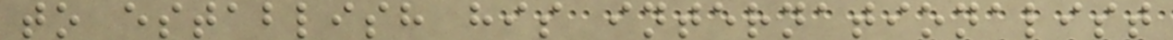to establish his internationalist
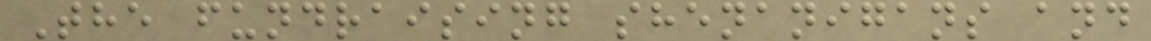The fundraising shenanigans and
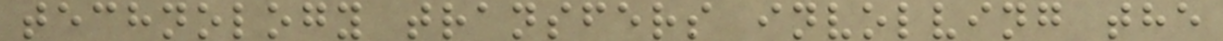technology transfers involving the
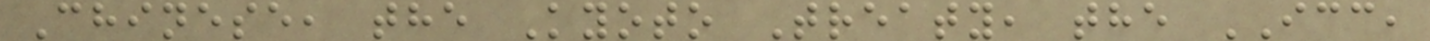Chinese, the Kyoto Treaty, the ICC,
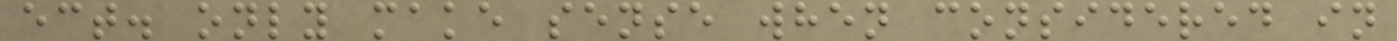ect. only make sense when considered in
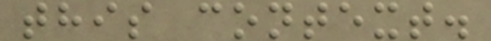this context.
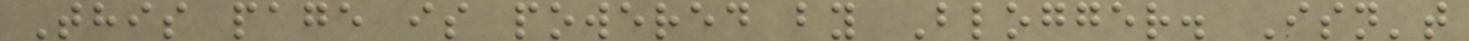This page is powered by Blogger. Isn't
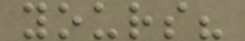yours?
